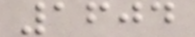1604
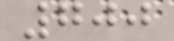700
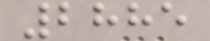2885
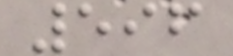596
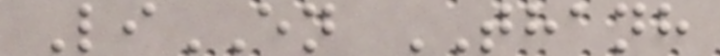LiEN THANH
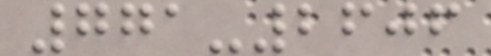771-2606
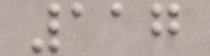117
